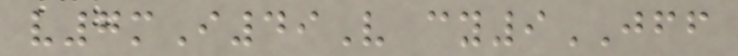v7mI49V cy9JFF
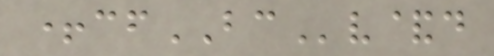+cfBCv&d
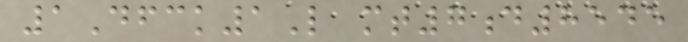1Dfck1L mt7d8545
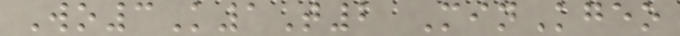Wo3K1T2 MinKgeo
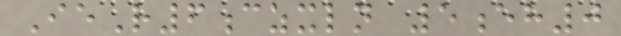IeR6czxln 5eh0
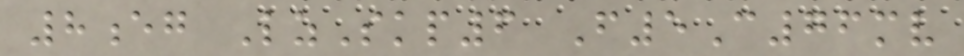8eg LzSkp6 F5C76mv
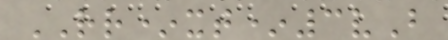RR*xt*3vB
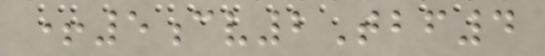+5cv2Tbf4
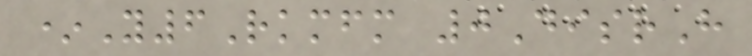*Y6Rkmfm 0DisrH
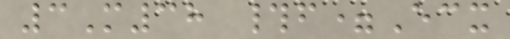3M38 #f=Ecx
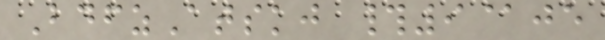BdfzAtskj #9@je
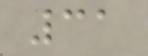31
